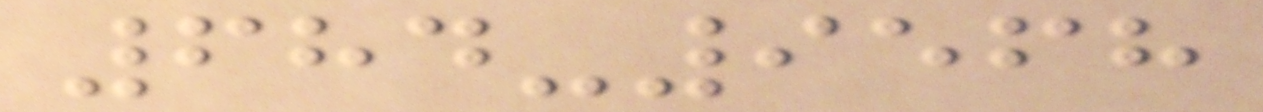684-9568
